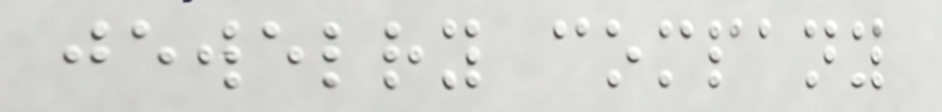jewelry company
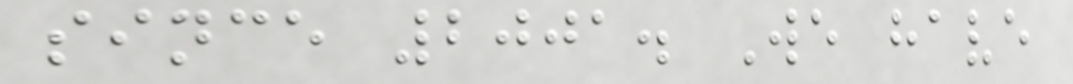since 2001. We have
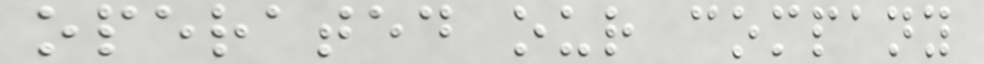operated our company
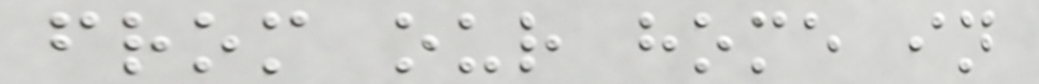from our home in
